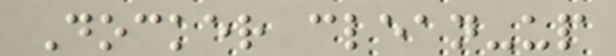Docker clean-up
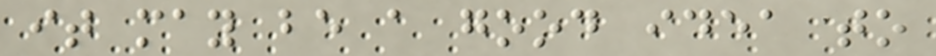it may be a good idea to
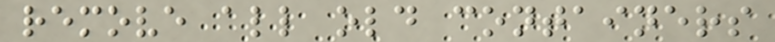remove all old containers
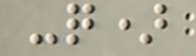-q)
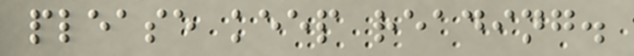please keep reading.
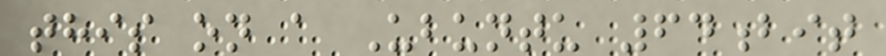this on a Ubuntu 64bit
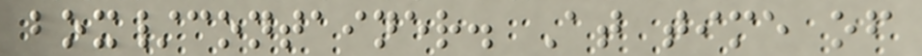box/container. At time of
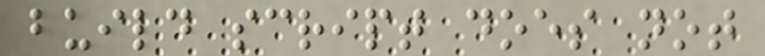build script does not
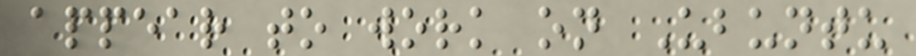appear to work on Ubuntu
